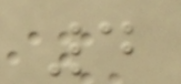4
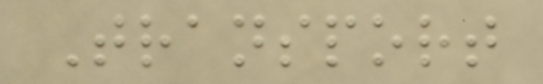Transport
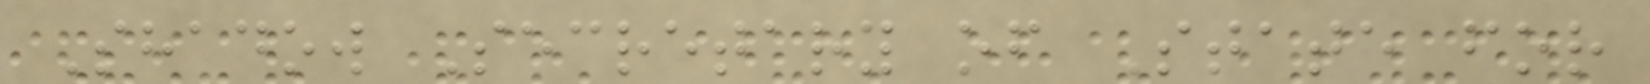Shadow Secretary of State for
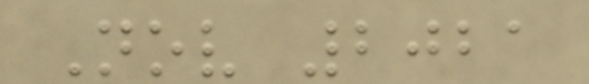Nov 2021
